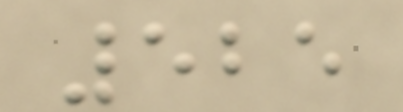525
